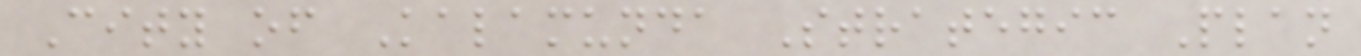City of Kalamunda Strategic Plan
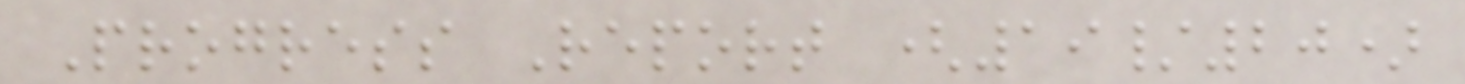Progress Report (19/20)
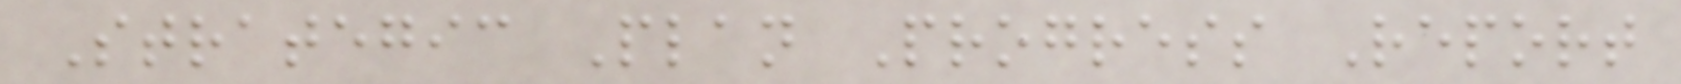Strategic Plan Progress Report
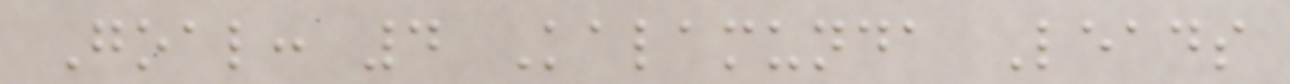Goal: 4 Kalamunda Leads
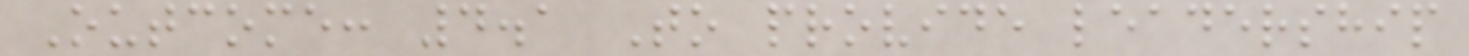Outcome: 4.1 To provide leadership
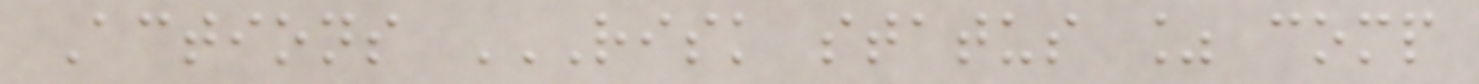Actions RISK STATUS % COMP
